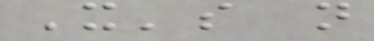It's not
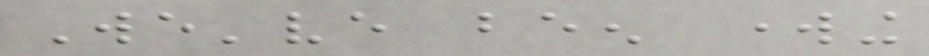We've been working
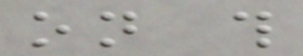on this
